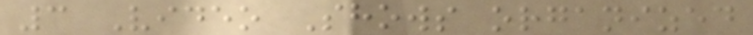3 Video Shows organized
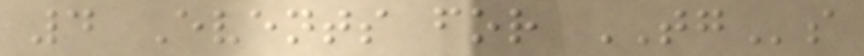4 Events for TGs
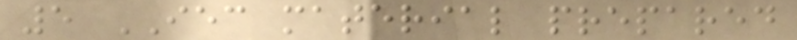5 IEC material prepared
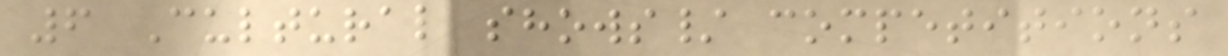6 Cultural shows/ competitions
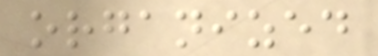organized
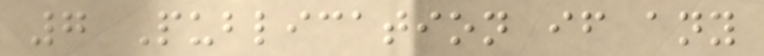7 Publication if any
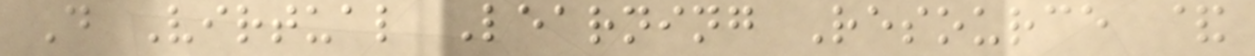D Virtual Learning Resource &
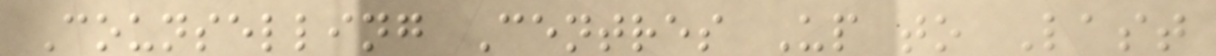Counselling Centres Up to Last
